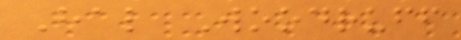Hal Woodruff
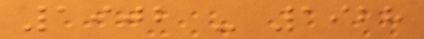1902 - 1928
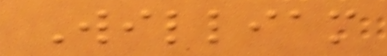William
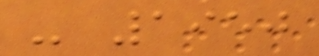- 1950
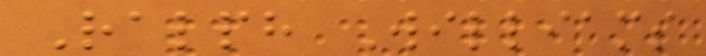Ralph Williams
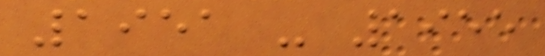1951 - 1955
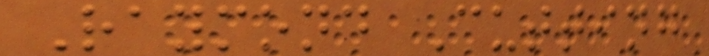Raymond Cutting
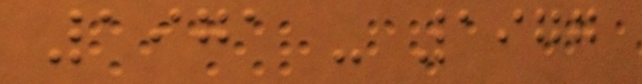1971 - 1977
